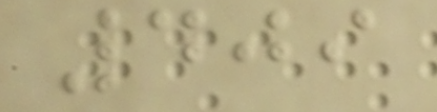409
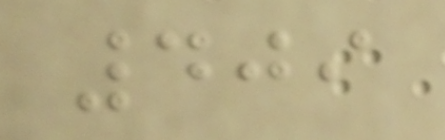409
